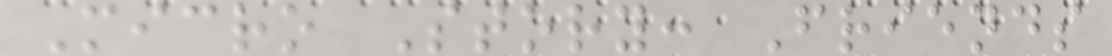Micro Story: Friends
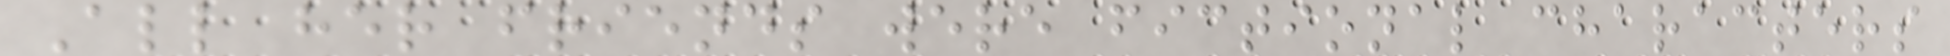All her friends were fictional characters
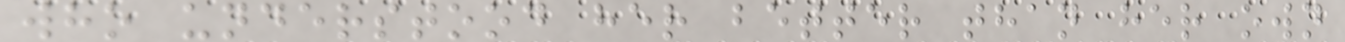who understood her better than her own
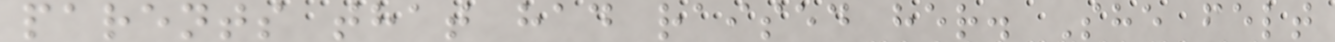parents that had raised her. She felt
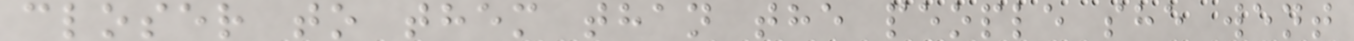closer to them than the people she went
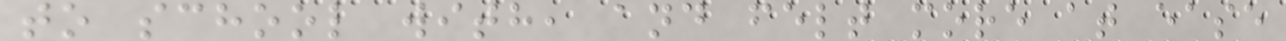to school with, and felt more at ease
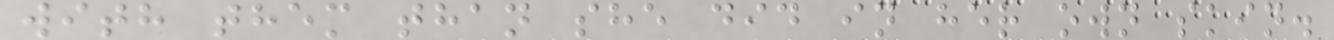with them than she did in her own skin.
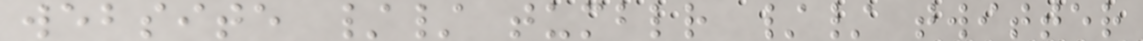website // tumblr // twitter
